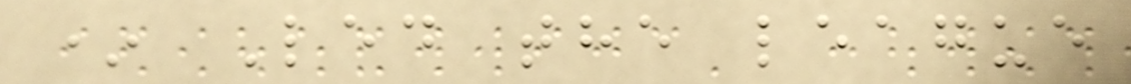* Led the league
